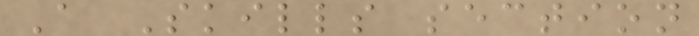A Skills section
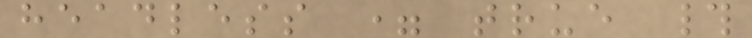headless = true #
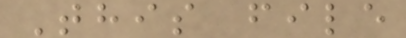This file
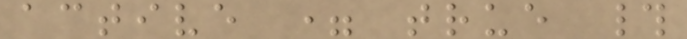active = true #
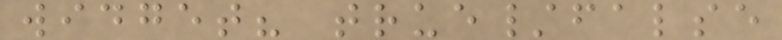widget? true/false
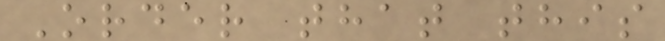Order that this
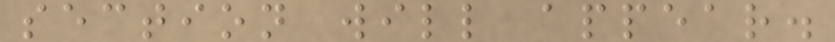section will appear.
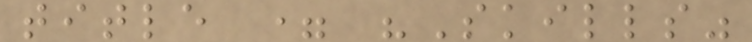title = "Skills"
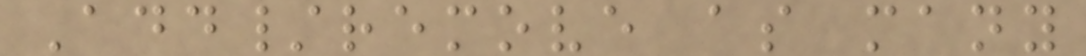Add/remove as many
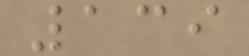139
